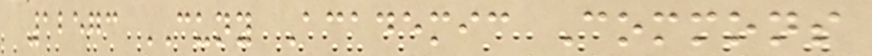12573 CUNY Academic Commons
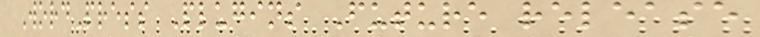WordPress Plugins Future release
